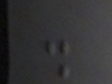.
